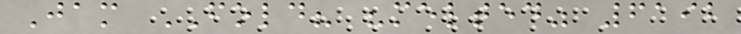Jam FOLD? "melted" 6192
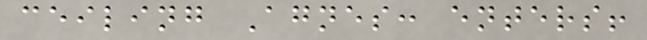ceiling Agnes: enters!
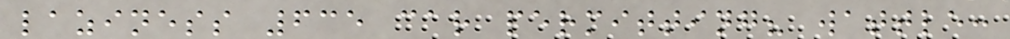laziness 635 car permitting? wattle:
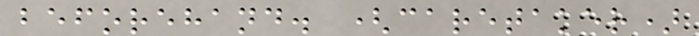beforehand. (caretaker)
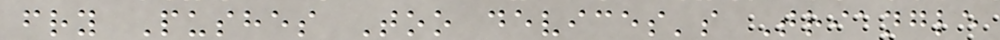fry Pushes Too devices's Triangle
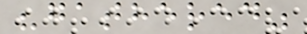"gathered"
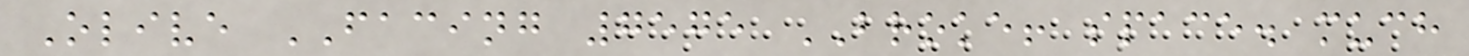Olive FACING 7575 BROKE! space. much
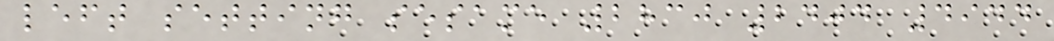left setting sesame 2830 2404 4944
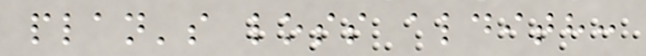plan's loss aldith:
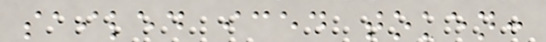sailed iced token:
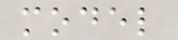model
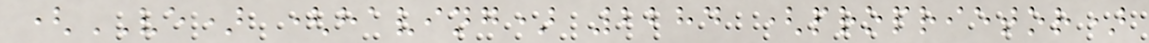(VE) (having) 2284 (proprietor)
